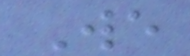We
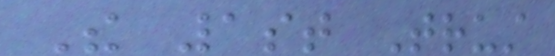The 1st Trust
